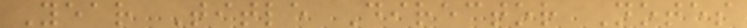Year Title Director Notes
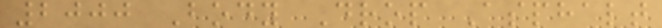2000 Body Drop Asphalt
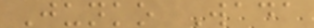Junko Wada
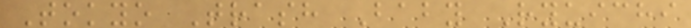Tokyo Trash Baby Ryuichi
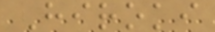Hiroki
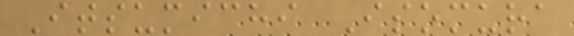Itsumichi Isomura
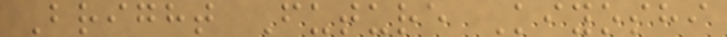Bright Future Kiyoshi
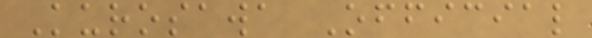Kurosawa Official
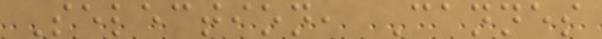Selection, Cannes
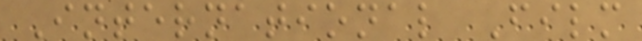International Film
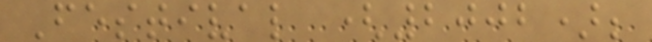Festival (2002);
